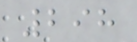298
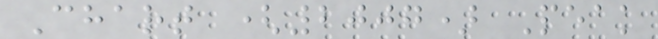Chart (2007) Peak
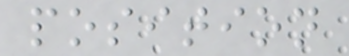position
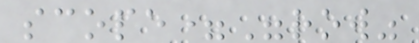scope="row"
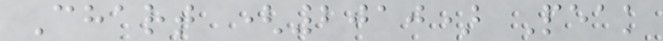Chart (2010) Peak
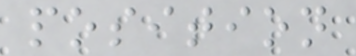position
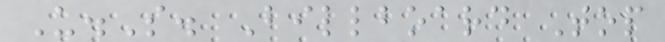U.S. Billboard Top
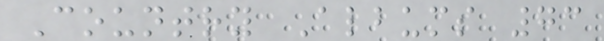Country Albums 73
